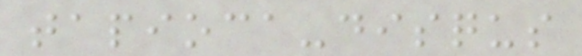tapioca-disqus
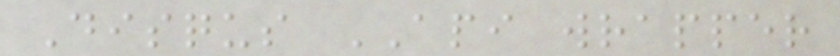Disqus API wrapper
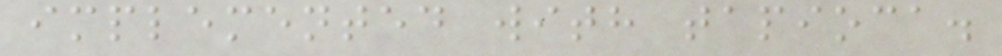implemented with tapioca.
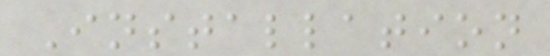Installation
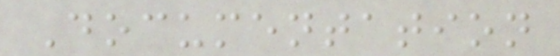Documentation
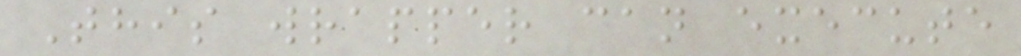This wrapper can execute
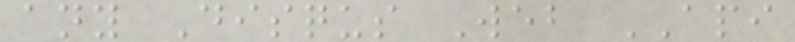any Disqus Web API
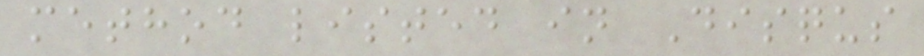method listed in Disqus
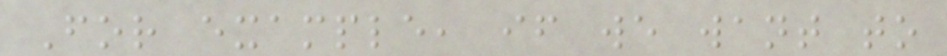For example, if we want to
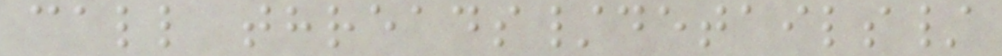call threads/details/
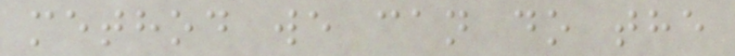method we can do the
